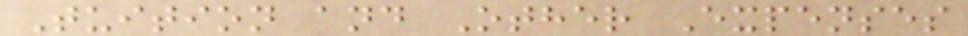Tuition and Other Expenses
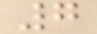7
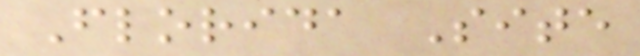Florida Site
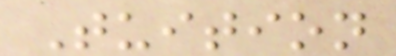Tuition
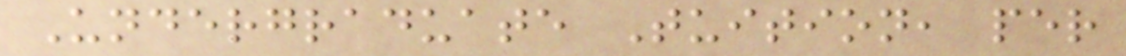Undergraduate Tuition, per
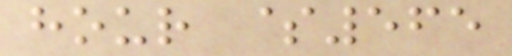hour $565
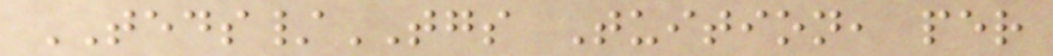TEDS/TGS Tuition, per
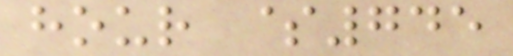hour $745
